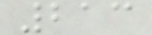213
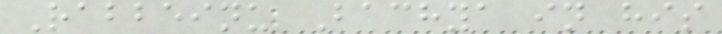Rabbeinu Bachya in his
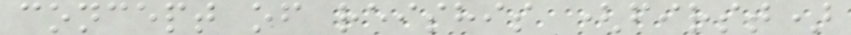concept of reishis (first)
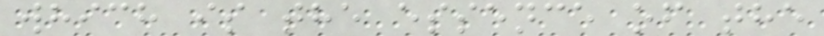which is the essence of the
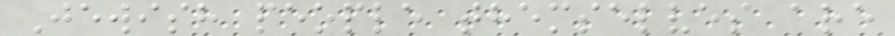Jewish people themselves are
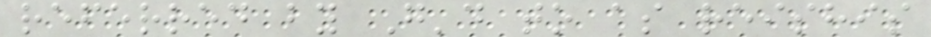referred by G'd to as reishis
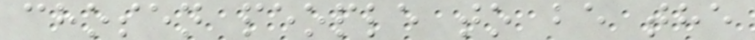chosen people to be the
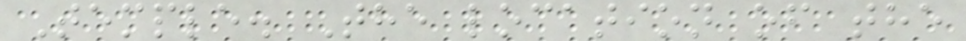Temple. The location of the
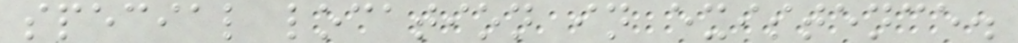special location in existence.
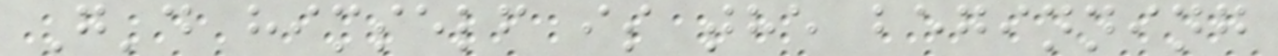G'd himself is the beginning
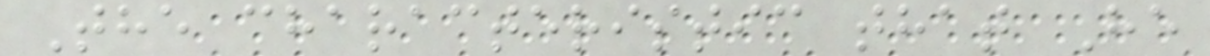The characteristic that He
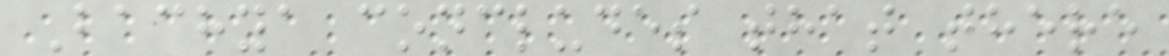Bachya concludes that there
